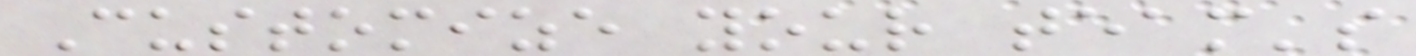Customize your team's
